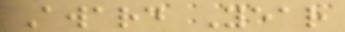Award Year
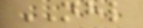NHL
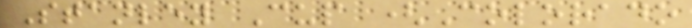Stanley Cup (Colorado
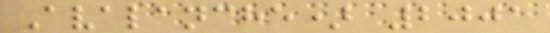Avalanche) 2001
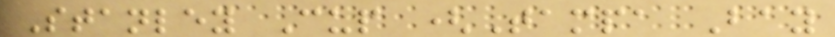Stanley Cup (Tampa Bay
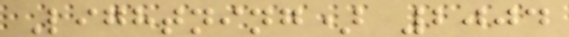Lightning) 2004
